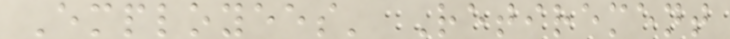Employees' Retirement
